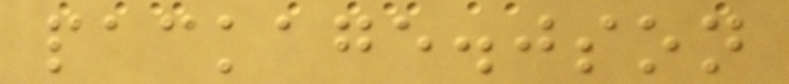package.json
